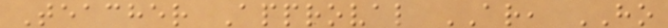Teacher Approval AR, HO
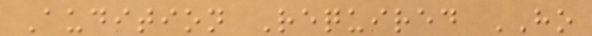Audition Required HO
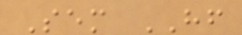Sem HF
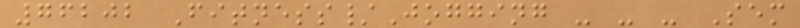76202 Fitness/Jogging - - - Sem
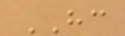HC
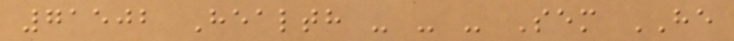71502 Health - - - Sem HE
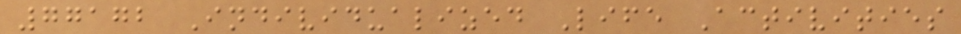77172 Individualized Life Activities
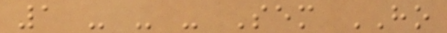1 - - - Sem HO
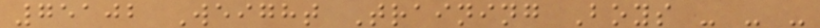75102 Weight Training Boys - - -
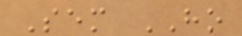Sem HO
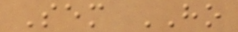Sem HO
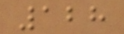128
